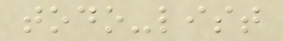todo-list
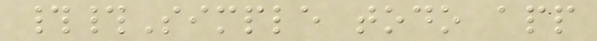##Simple todo app
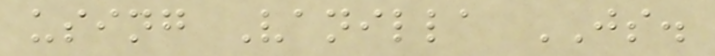using Vanilla JS.
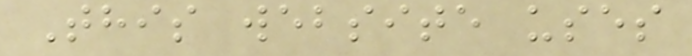This website uses
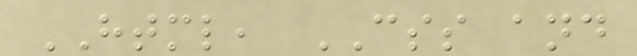HTML, CSS and
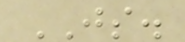JS.
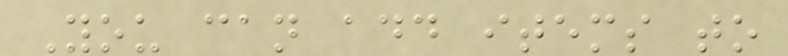You can add items to
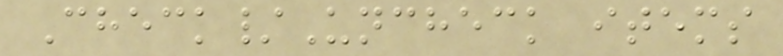Check/Uncheck items
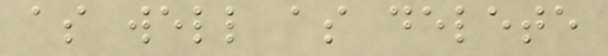as well as delete
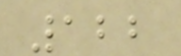122
